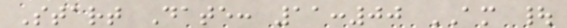Start Date: 11:00 AM |
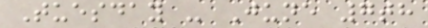Tuesday - June 7th
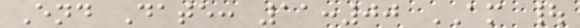End Date: 11:00 AM |
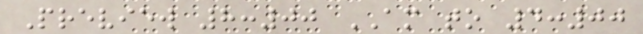Preview 8:00 AM to 4:00
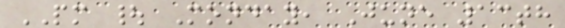PM | Monday, June 13th
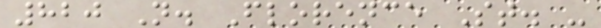820 N. Florence St. -
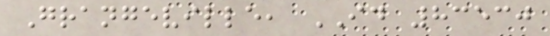Grangeville, ID 83530
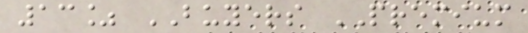13% BUYERS PREMIUM
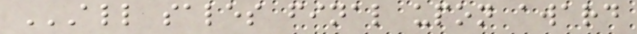ALL SALES FINAL UPON AWARD
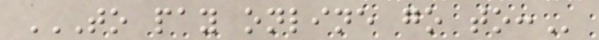TO PAY ONLINE GO TO:
